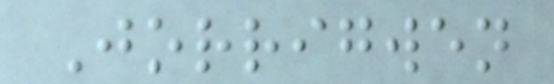Jorrigwen
